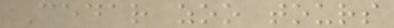Cedar zoo tours
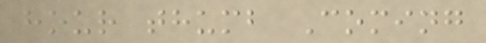hour thumb Coming
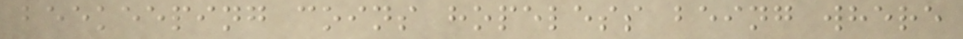beekeeping coins hopeless being where
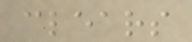clears
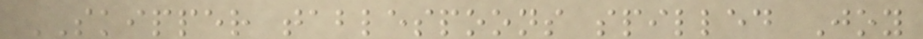SKIPPER tablespoons spilled Joy
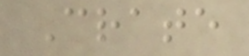Crate
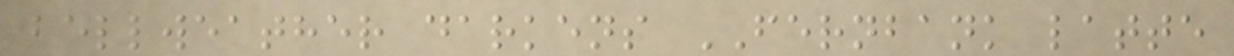bellweather darkens FERNBANK latte
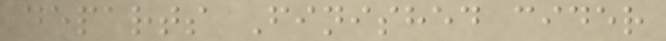departs Finished cider
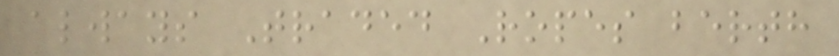always Traded Ropes berth
